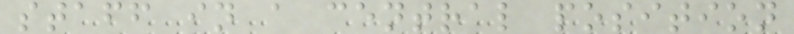staff in a central position
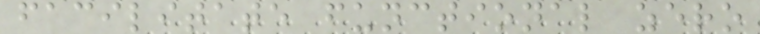facilitate functional zero
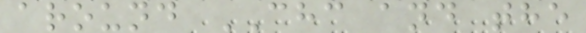around CHC and the
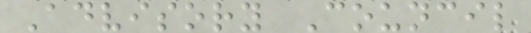Advisory Council
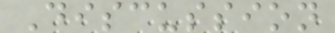Discussion
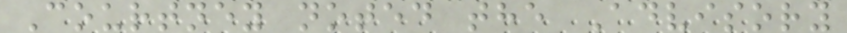Courtney noted the Advisory
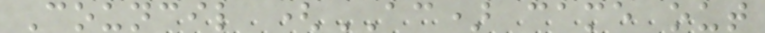Council (AC) came out
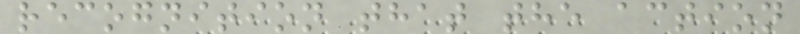recognition that the action
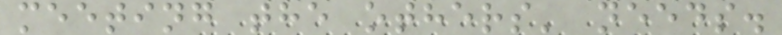meeting the others' needs.
